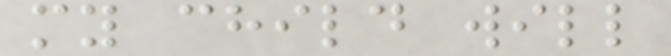my child will
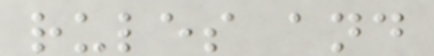rules and
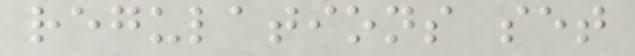regulations set
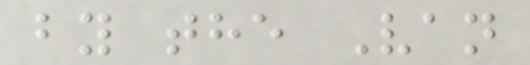by the Van
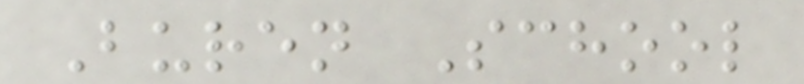Buren School
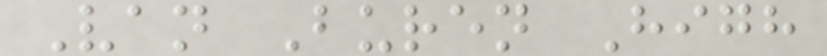Van Buren High
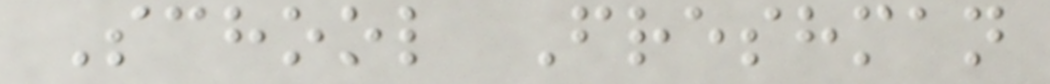School Freshman
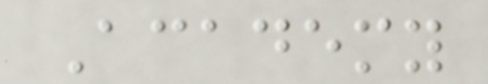Academy
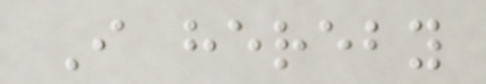I hereby
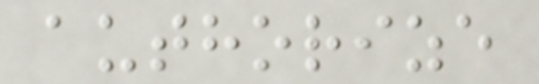authorize
